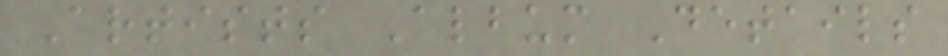Artists Album Details
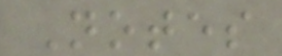Notes
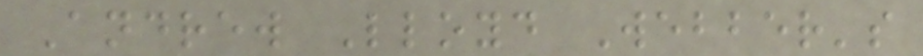Andrew Lloyd Webber's
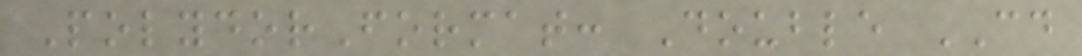PolydorFormat: Double CD
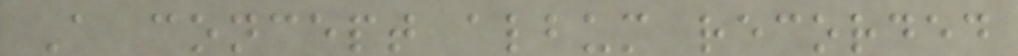A concept album recorded
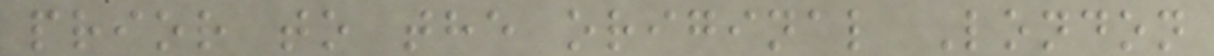prior to the original London
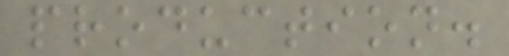production.
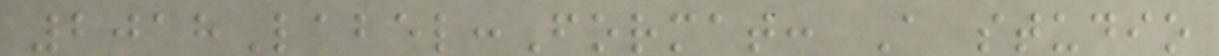2018Label:Format: A studio
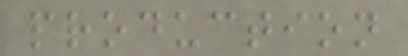production
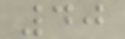40
